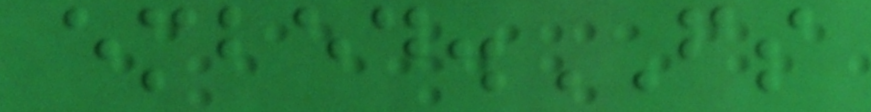embed.FS
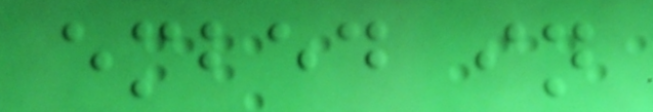embed in
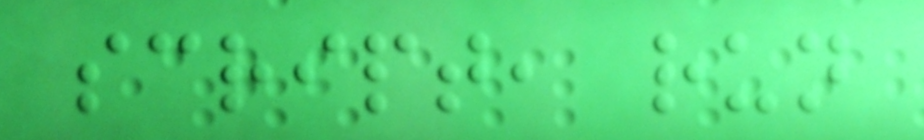script, run
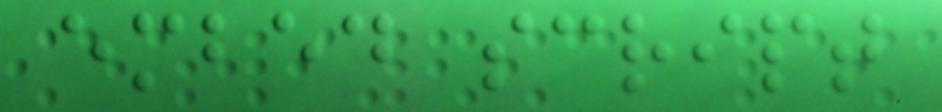embed script
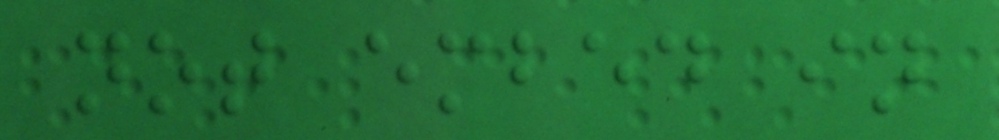not embed in
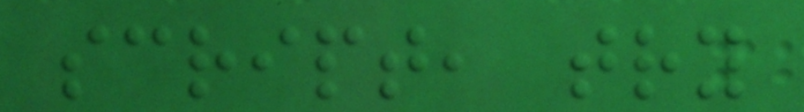script, try
